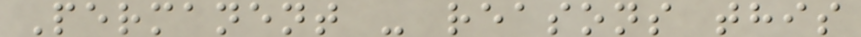Permanent - reasons this
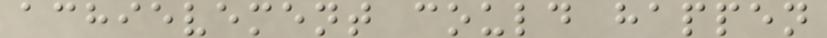achievement could happen
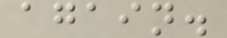again.
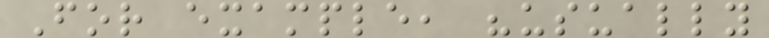For example, "usually
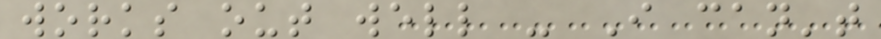works out well - I can't
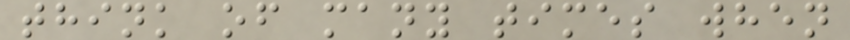think of many times when
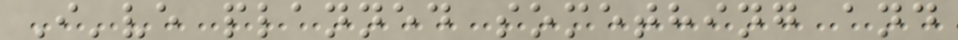I've planned something and
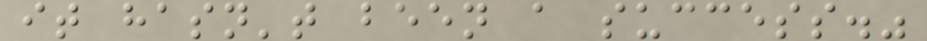it hasn't been a success."
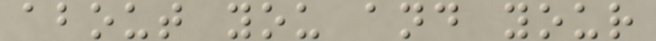about you and your
